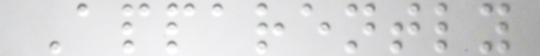Apparently
